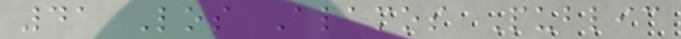41 Los Alamos Public
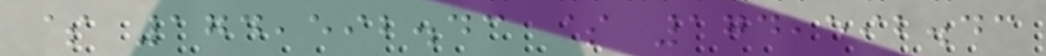$ 174,592.43 $ 174,592.43
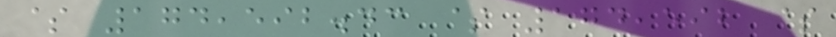$ 174,592.43 $ 174,592 $
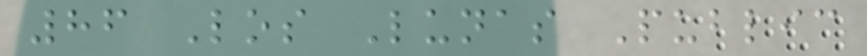86 Los Lunas Public
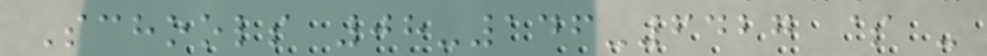Schools 08-146-6427 $ -
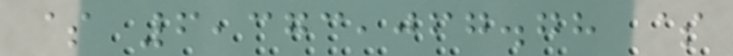$ 6,373,067.78 $
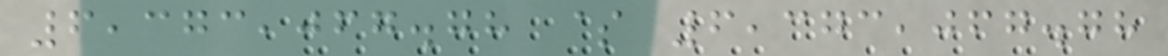6,373,067.78 $ 6,373,067.78
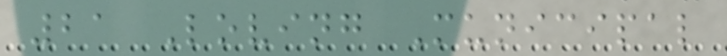21 Loving Municipal
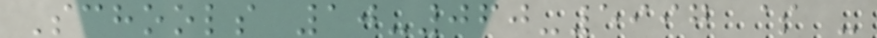Schools 10-060-5997 $ -
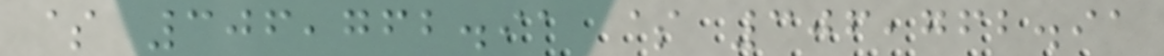$ 306,762.91 $ 306,762.91
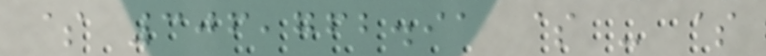$ 306,762.91 $ - $
